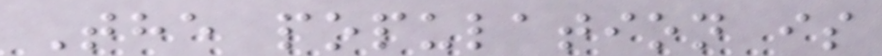The population is
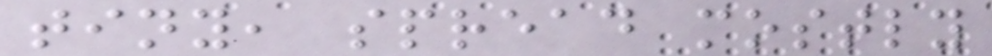tiny, spread mostly
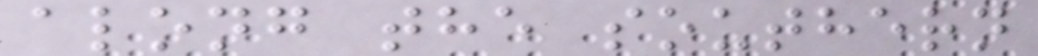along the southern
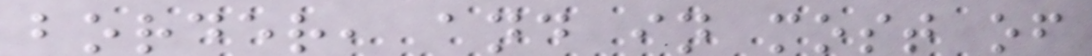border, and in most of
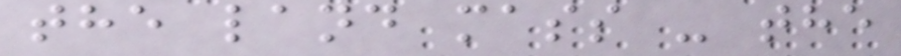the land mass - the
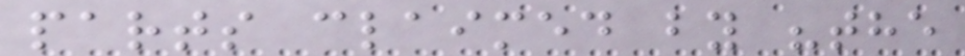parts claimed by "the
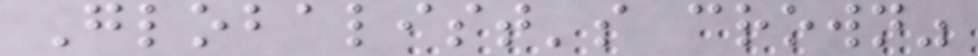Globalist's crown"
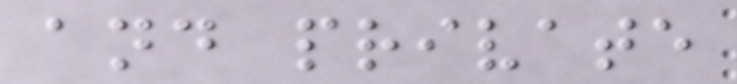and private
